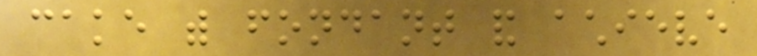cake with fondant and achieve
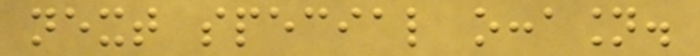next special occasion.
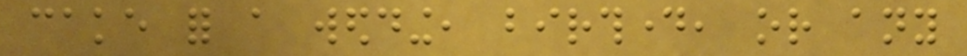cake for a wedding, birthday, or any
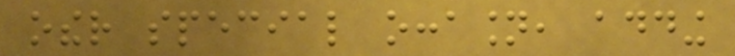other special occasion, adding
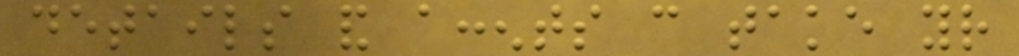details and accents can take your
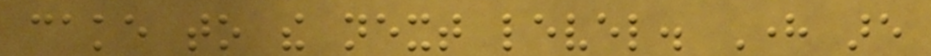cake to the next level. Here are
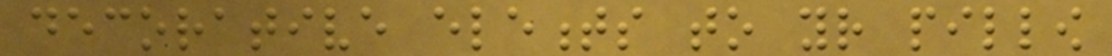decorative elements to your pillow
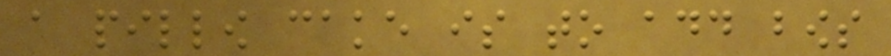a pillow cake is to add bows
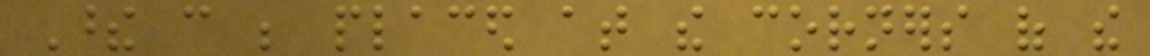These can be placed at the corners of the
